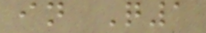in Q1
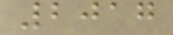2017
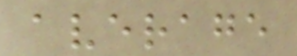average
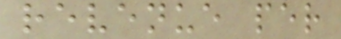revenue per
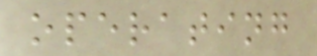operating
